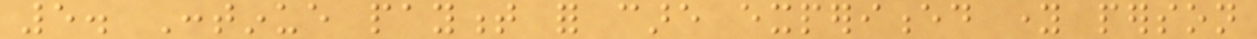5. Continue payment for care experienced young person
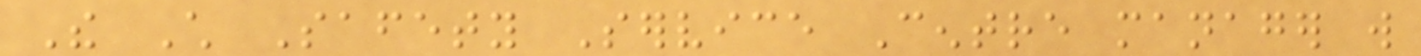The Child Safety Service Centre manager will
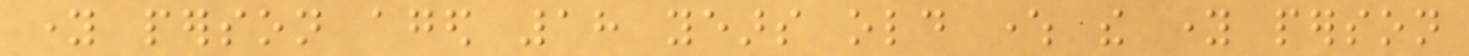young person aged 18 years old where the young person
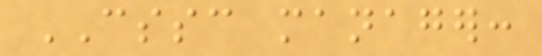CSSC manager:
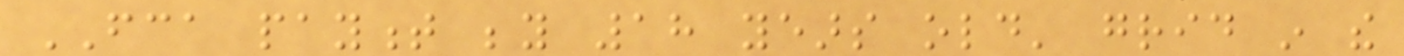FCA payment beyond 18 years old' grid in the
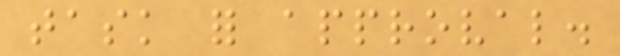task for approval.
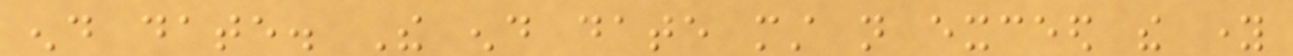end date. The end date must not exceed the young
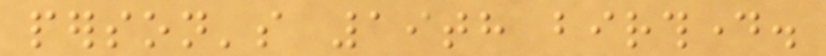person's 19th birthday.
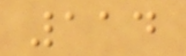114
